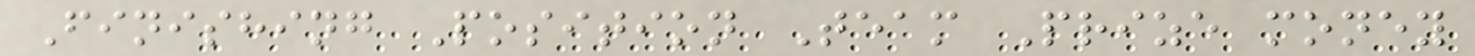Finishing Position Team Prize money
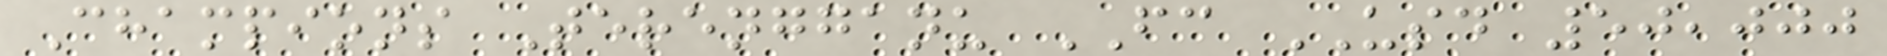Champions Terengganu FC USD 50,000
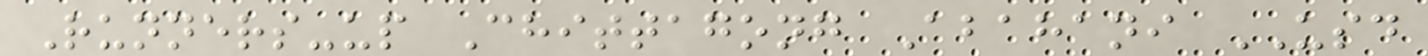Runners-up Chittagong Abahani USD
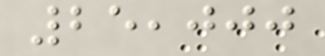25,000
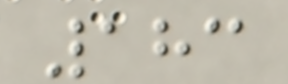183
